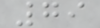79
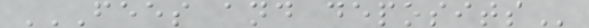FEES AND DEPOSITS
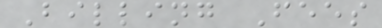Billing Fees
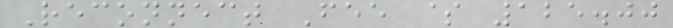Reconnect Fee $ 125.00
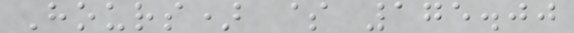Hours) $ 175.00
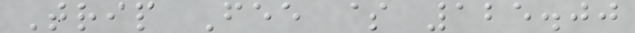Trip Fee $ 125.00
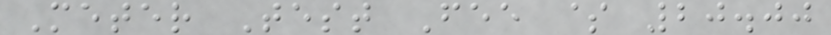Meter Test Fee $ 20.00
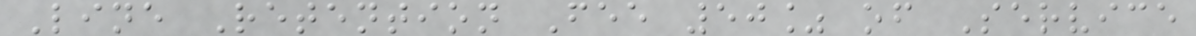Line Retention Fee 50% of Service
